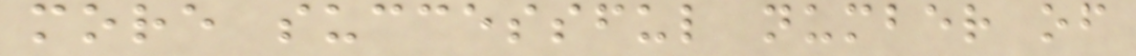more successful number of
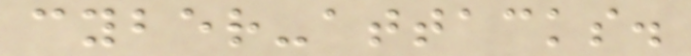cyber-attacks.
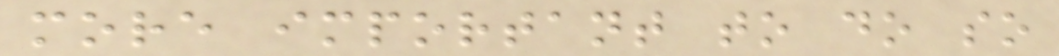more important to do so
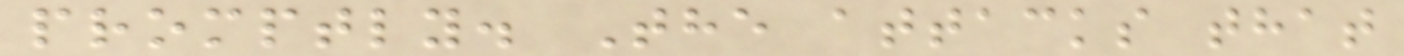promptly. The attacks that
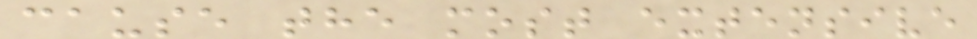cause the most extensive
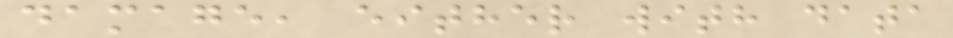damage, either with data
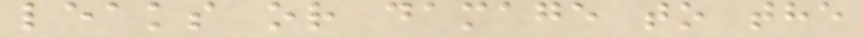leaks or damage to the
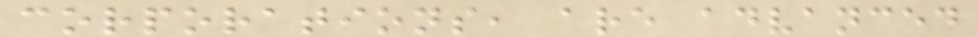corporations, are advanced
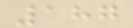187
